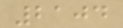2104
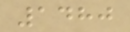1480
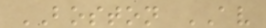BOSTON AV
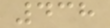438
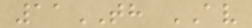11TH AV
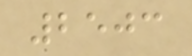2503
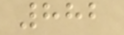882
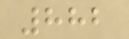882
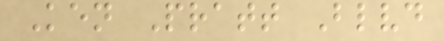Ken Pratt Blvd
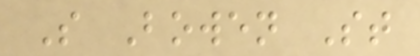S Bowen St
